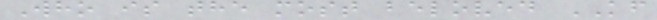Who is the most beloved KF
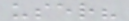user?
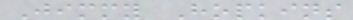Jimmy Hopkins
